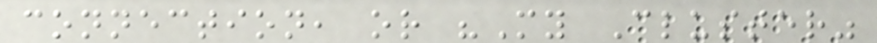connection, or "My Cluster"
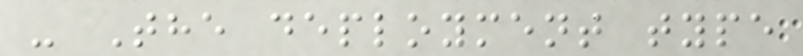- The deployment type
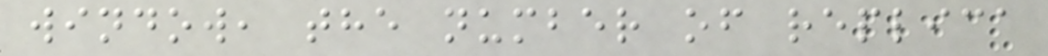window, the number of replica
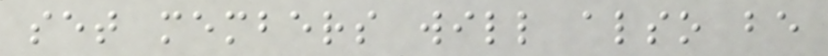set members will also be
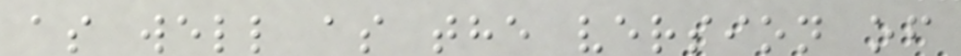as well as the version of
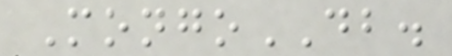MongoDB.
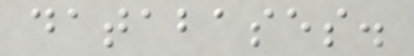databases.
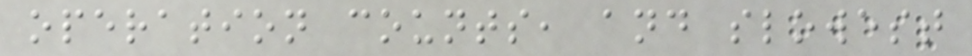operation counts, and slowest
